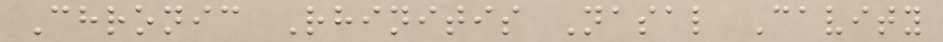Chronic Rhinitis Nasal Cavity
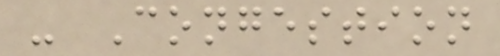- Congestion
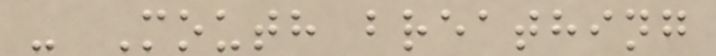- Mouth breathing
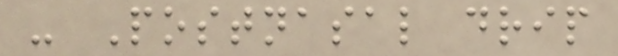- Postnasal drip
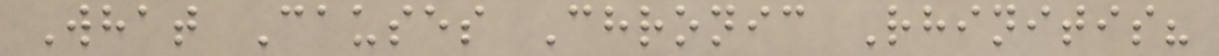What Causes Chronic Rhinitis?
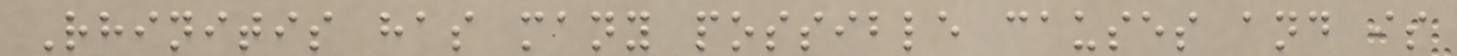Rhinitis has many possible causes and is
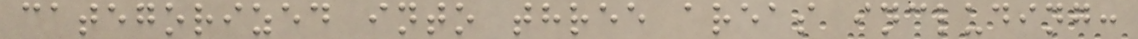categorized into three areas including:
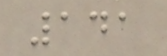141
